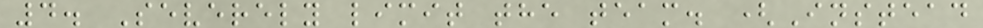4. Severely limit the team. (Instead
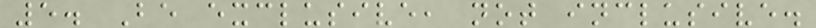5. Be exclusive, not inclusive.
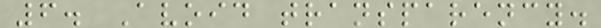6. Avoid transparency.
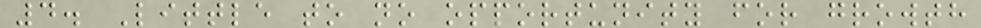4. Little to no opportunity for growth
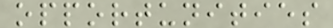opportunities
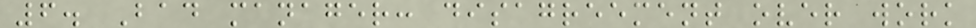6. Bad manager: disagreement over work
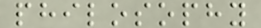philosophy
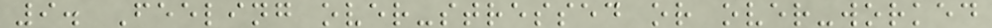9. Feeling over-stressed or over-worked
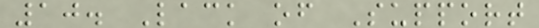10. Lack of Support
